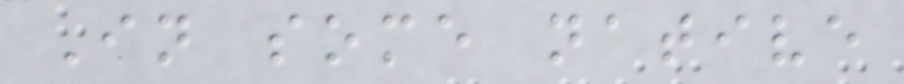In some native
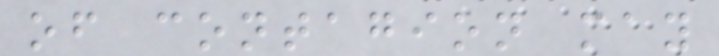of contagion may
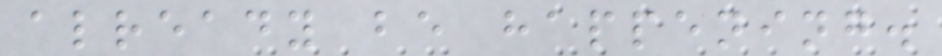already be happening.
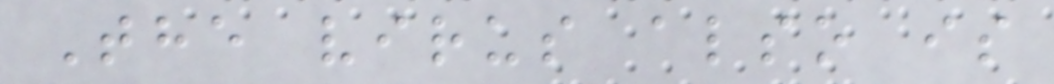The virus also is
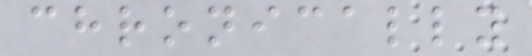chronically
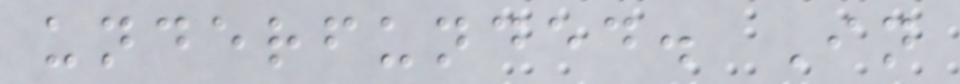underfunded. In
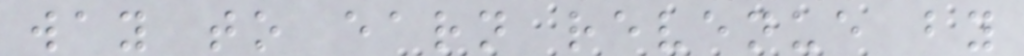way to earn revenue by
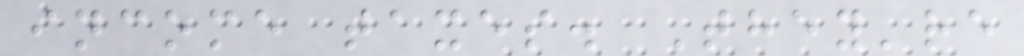income taxes. They're
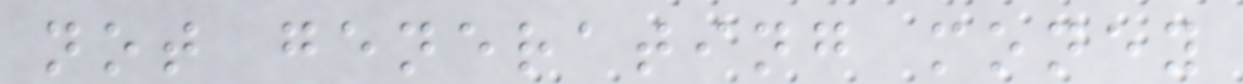not generating money
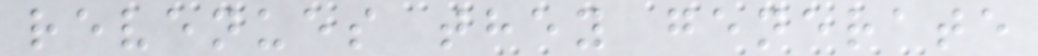revenues they generate
